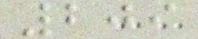209
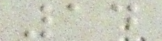14
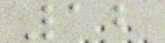12
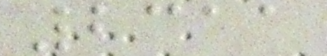2311
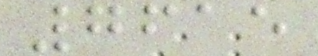7615
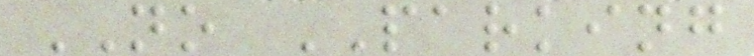NO PARKING
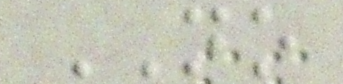NO
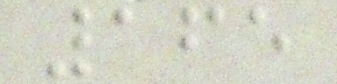165
